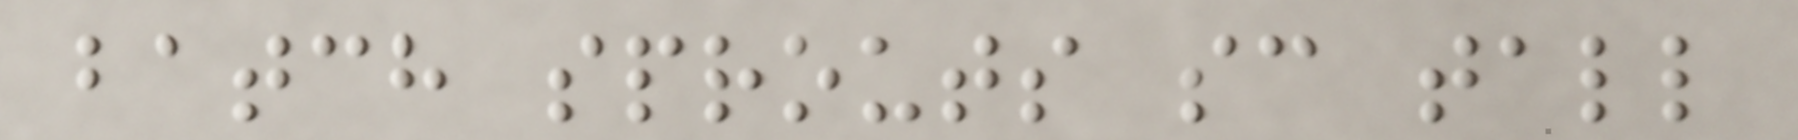batch sprouts sc tall
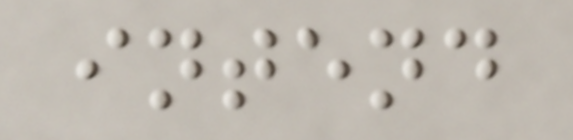intend
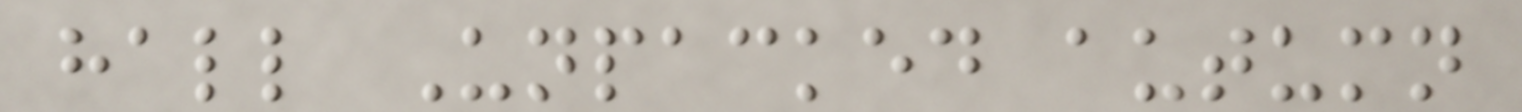hall Unpacked autumn
